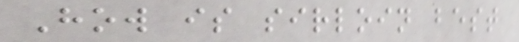How is sirloin best
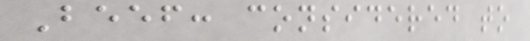Beef: considered to
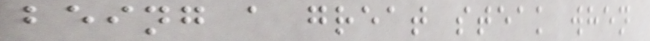being a great steak when
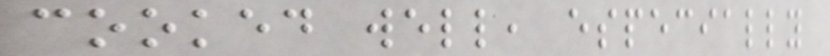cooked well, especially
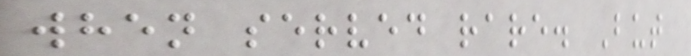when served rare. But
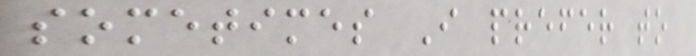sometimes I prefer to
